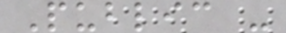Public -
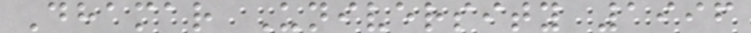Dhamar University 1996
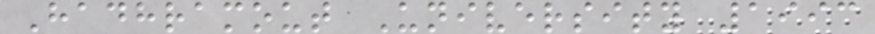Hadhramout University 1993
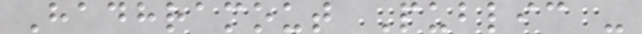Hadhramout Public -
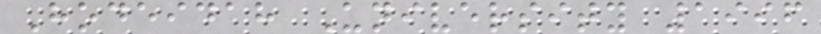Hodeidah University 1996
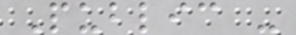Public -
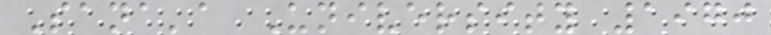Sana'a University 1970
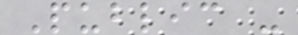Public -
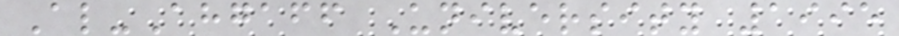Al-Ahgaff University 1995
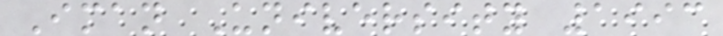Iman University 1993
